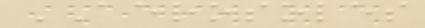AEROSOLES
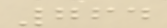764
